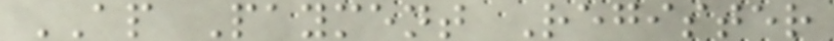AP Payment Register
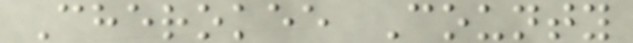Cherokee County
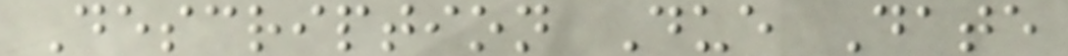Description Due Date
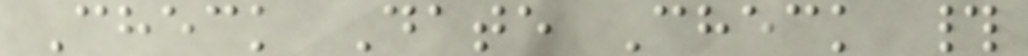Check Date Check #
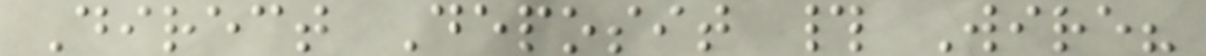Direct Deposit # Wire?
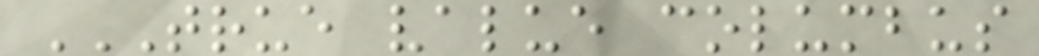TRUE VALUE COLUMBUS
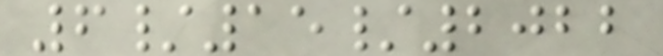6/15/2022
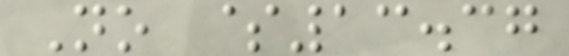No $13.37
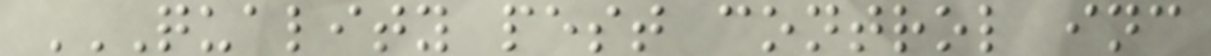QUALITY PEST CONTROL INC
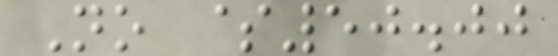No $50.00
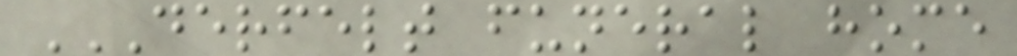DERFELT FUNERAL HOME
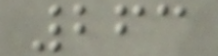263
